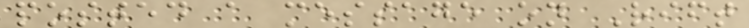posted a message on Rift
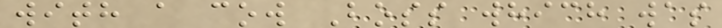with a cow Boss which was
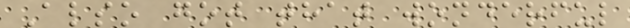Also got that wonderful
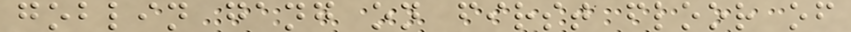goblin gang on first floor of
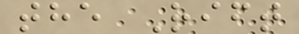the Rift
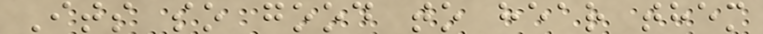Its so good to hear them
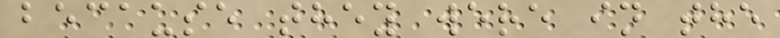because they were in the
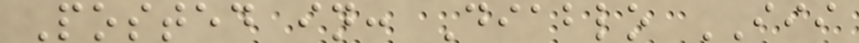Posted in: Diablo III
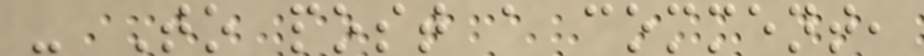- To post a comment,
